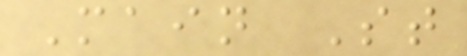Main St
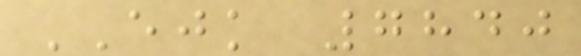EJK 7840
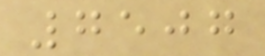7507
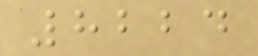8224
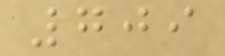709
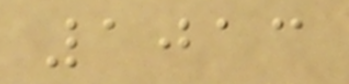1013
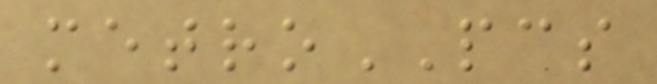metroPCS
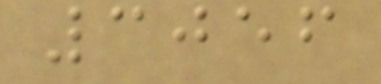3056
